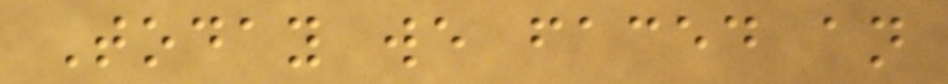Today we faced an
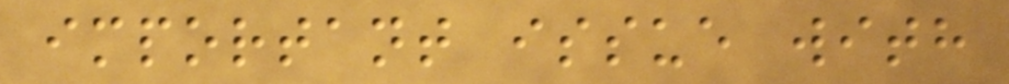important issue with
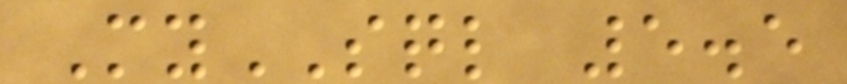MySQL 5.5
